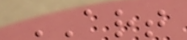ART
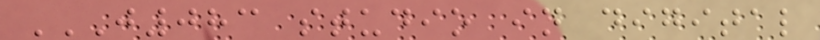J083 STUDIO IN DIGITAL
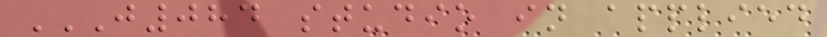J084 STUDIO IN APPLIED
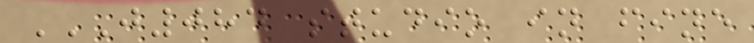J084 STUDIO IN FINE
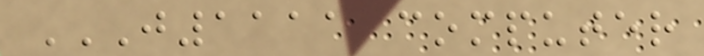J1111 COMPUTER
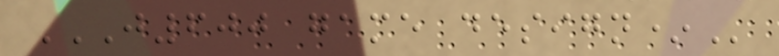J600 GAME DESIGN*
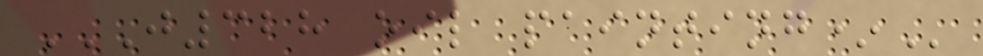J328 OIL PAINTING*
